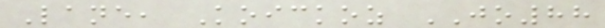Lane, Koickoz JO88
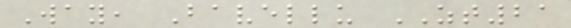Way, Bavellu ZT21
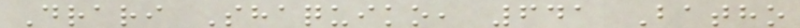Drari Shaquiko, 641 Batho
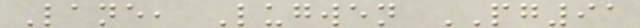Lane, Lugwen PG91
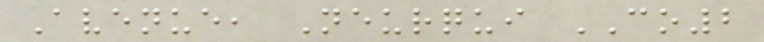Avenue, Neurqui CO2
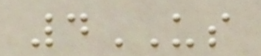4US
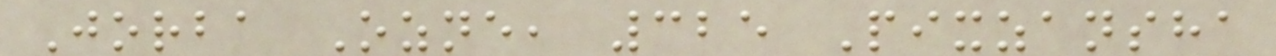Jorba Ozne, 325 Pixzansha
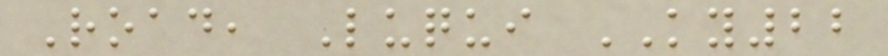Road, Luqui KY22
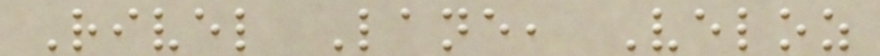Rivel Lane, Veloz
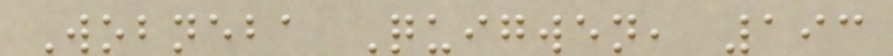Wobneba Quigwen, 193
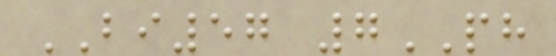BI57 7PH
